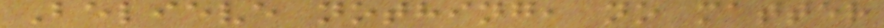Believe nothing, no matter
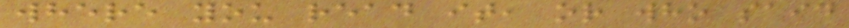where you read it, or who said
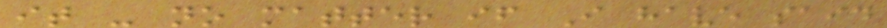it - no matter if I have said
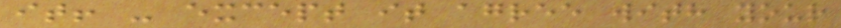it! - except it agree with your
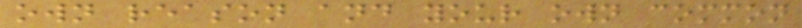own reason and your own common
